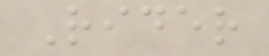Rider
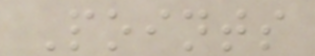Points
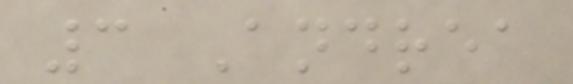3 Andrea
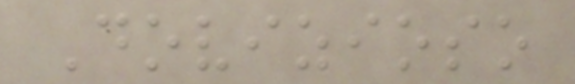Dovizioso
